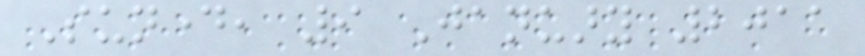Sunday, 9 January 2011
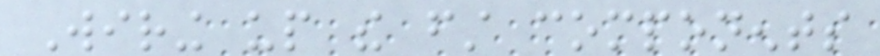Wiring up the first components
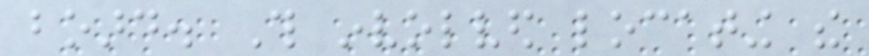board. This involved locating the
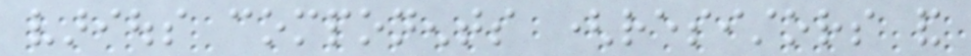various components (resistors and
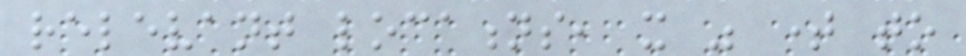relevant locations, it was time to
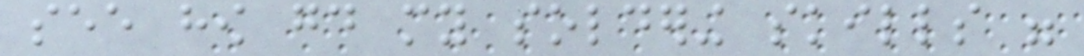see how good my soldering skills were
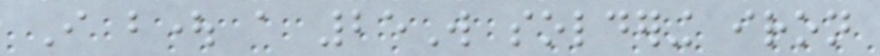I bought a 25W soldering iron
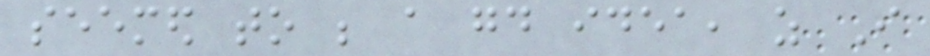seemed to be a good idea, as I
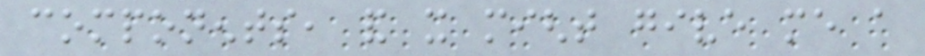components, and it might give me a
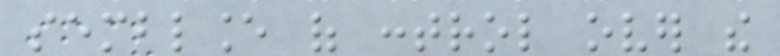semblance of control over the
